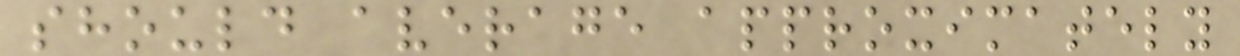should average approximately
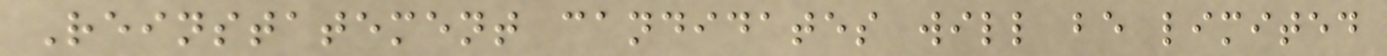Reinstatement candidates will be limited
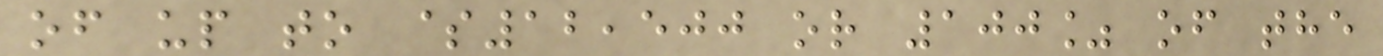of up to $12,500 or 100% of the
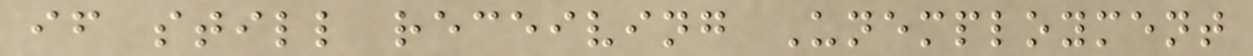if still receiving Unemployment
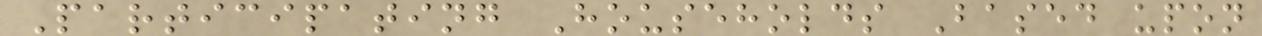Participating Households Based upon
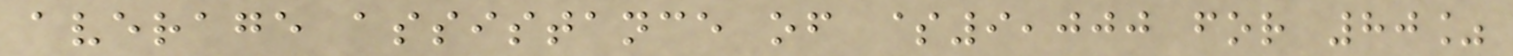average assistance of $9,000 for 80%
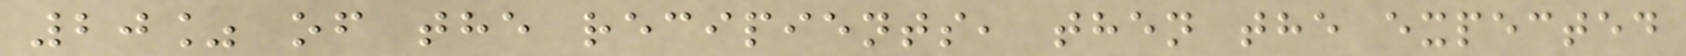20% of the recipients, then the expected
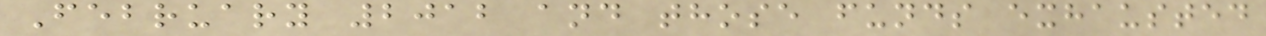February 2012 and those funds exhausted
